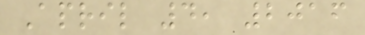April 4, 2016
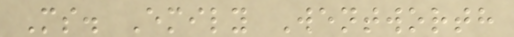Ms. Emily Wentworth
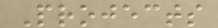Projects
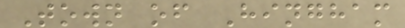Town of Hingham
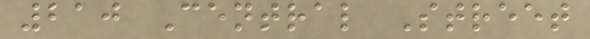210 Central Street
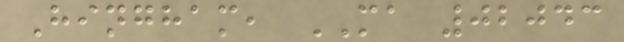Hingham, MA 02043
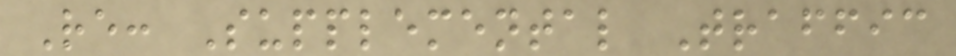Re: Supplemental Traffic
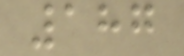187
